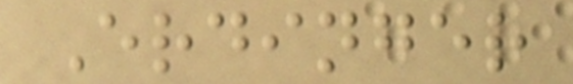Erdinger
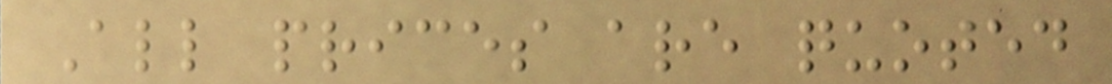All prices are quoted
